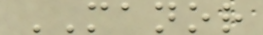MANOR
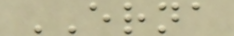ERNA
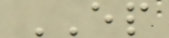EP
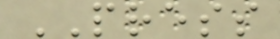PRESS
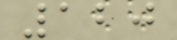120
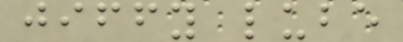jiffy lube
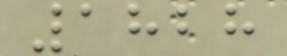1828
